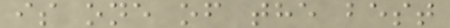is one of the best
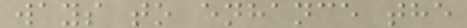ways to enhance the
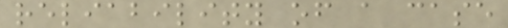reliability of a case
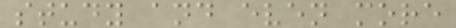study and even more
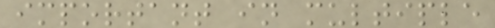important in multiple
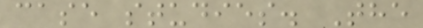case studies. The
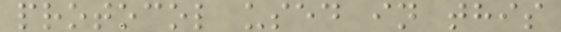protocol used in this
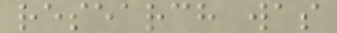research was
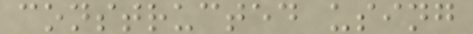constructed using
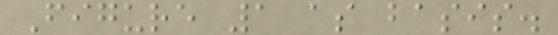Figure 1 as basis.
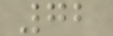72
